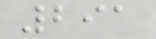291
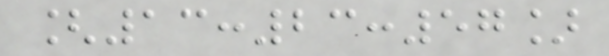[13:23:57]
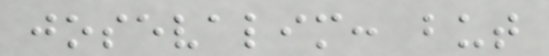josevalim: but
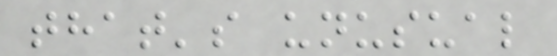that's unusual
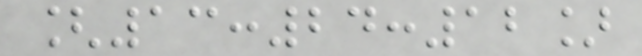[13:24:12]
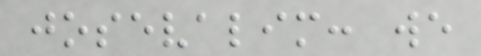josevalim: we
